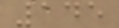145
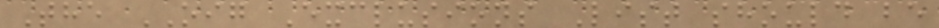The OIG Exclusions List should be
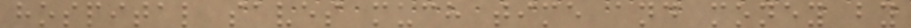hospital saves much time and money by
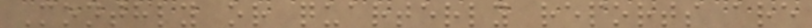Monthly or quarterly reports are
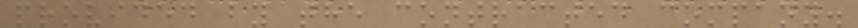provided by the contracted company.
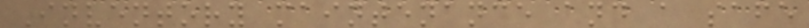Inventory maintenance and a safe
